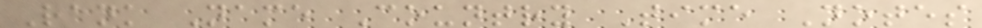Rank Name Country Time Notes
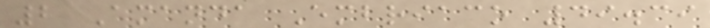2 Amanda Embriaco 49.39
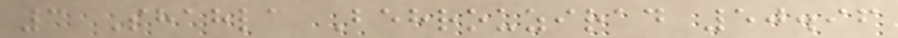3 Shahla Behrouzirad 50.96
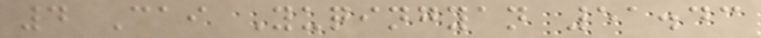4 Cai Yuqingyan 51.43
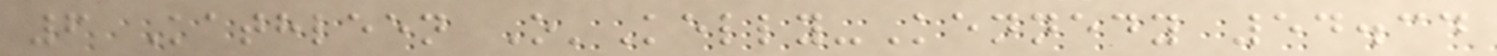6 Kathleen O'Kelly-Kennedy 54.34
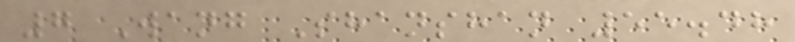7 Wang Shanshan 55.48
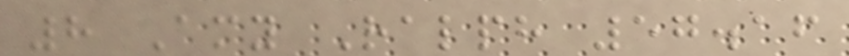8 Amy Ralph 57.16
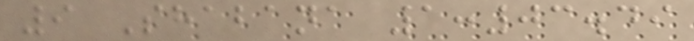9 Shabana 1:03.49
